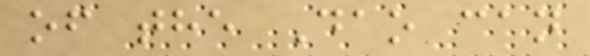of the Dao can
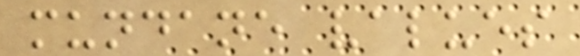mundane values
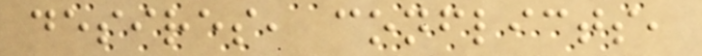desires, conflicts,
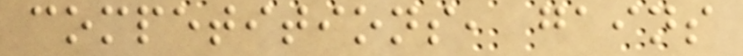competitions, gains
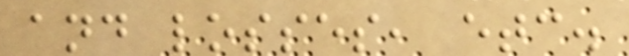and losses, etc.
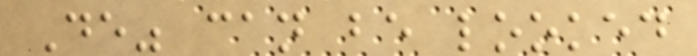De" can be looked
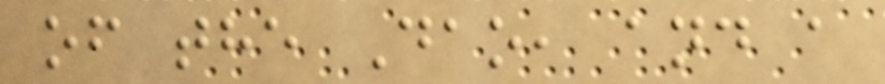of the Dao, and a
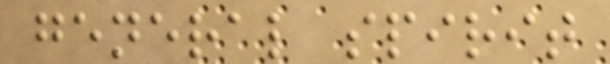general spirit
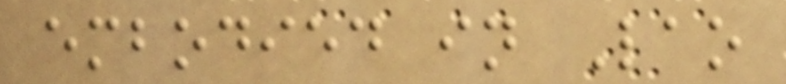embodied in Lao
